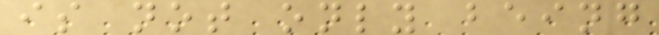is not only being
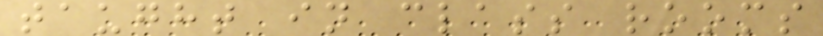taught in class rooms
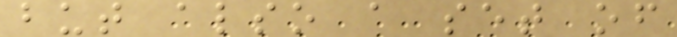but also a set of
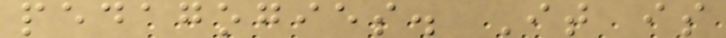pedagogies. It is
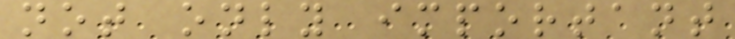not only important
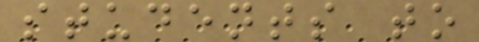students to
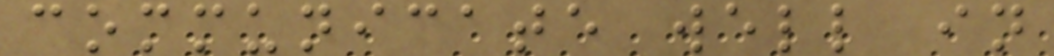communicate well in
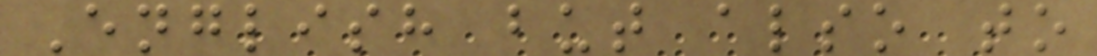English but also to
